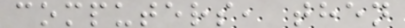computers, then
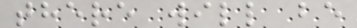there will be
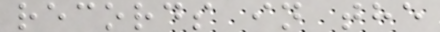records in the
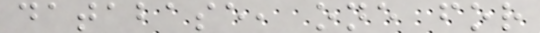database, one for
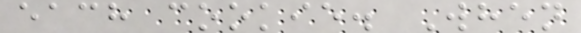each cookie. When
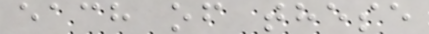each of these
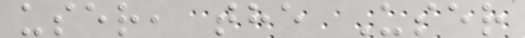user, the User
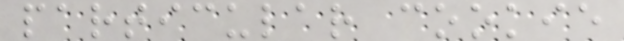particular cookie
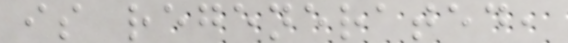is regenerated,
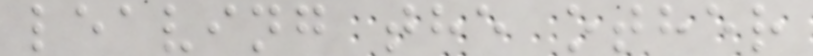leaving the other
